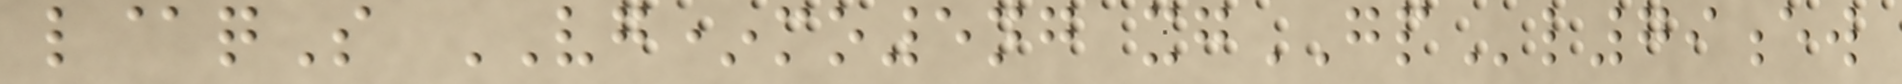l@qS VG*mo5ng xgGPl79ew
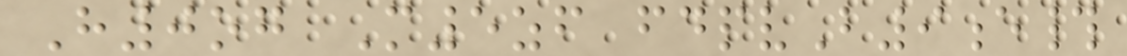H0og M5zf fdpvB9e#
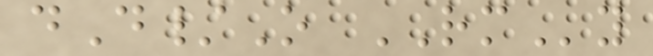dD/O RMy
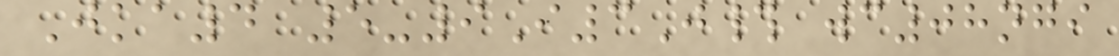Jka4 5-9I3J# wc08ngi
